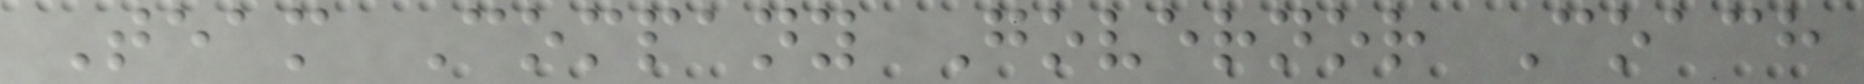Team Company Governor Coach
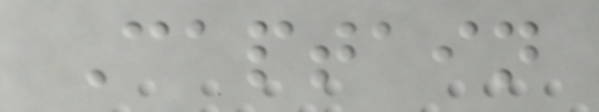Captain
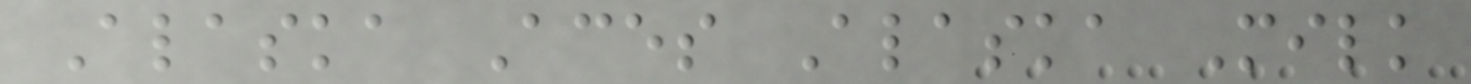Alaska Aces Alaska Milk
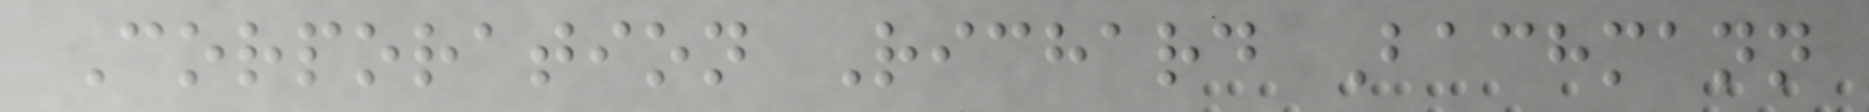Corporation Richard Bachmann
